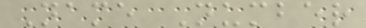Name Number
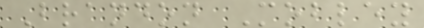Brandon Mobley
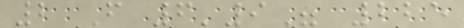2 F 6'9" 225
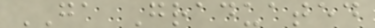GA Graduated
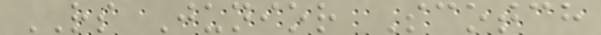RS Junior Scotch
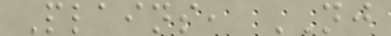Plains, NJ
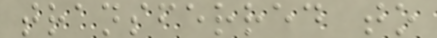transferred to
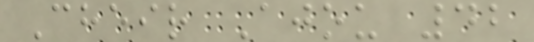Cheir Ajou 42
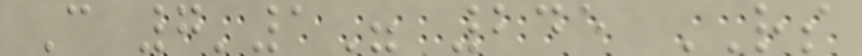C 7'1" 245 RS
